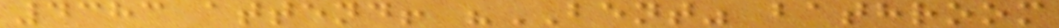4383 attend! "BENT" bathroom
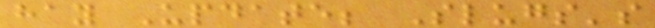hay Update; Slugs's
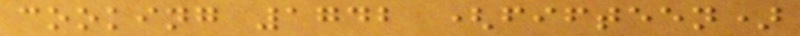cooking 1742 (fifteen)
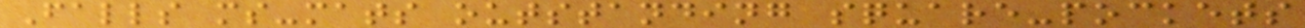Falls ms-mats outstanding square-pockets
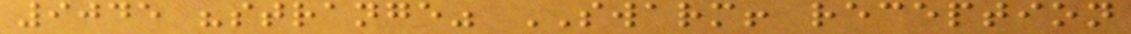9045 "strange" SWARM! reception
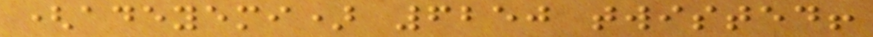(adeyemi) 6250 twisted!
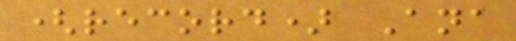(record) Ana
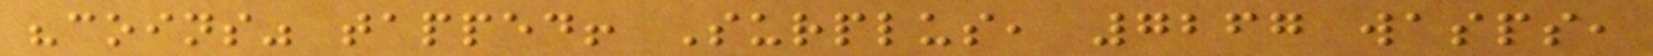"coins" tapped! Surplus, 7267 wasps,
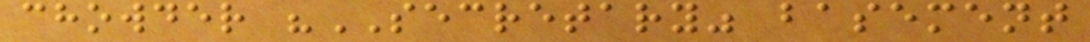chowder "SECRETARY" basement
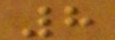8
